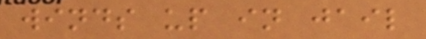winds up in jail
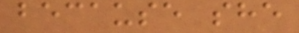because she
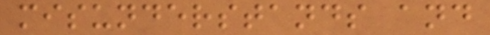misunderstands and
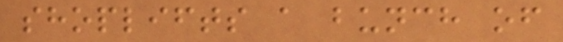shoplifts a bunch of
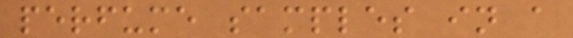perfume samples in a
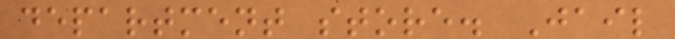department store. Jail
